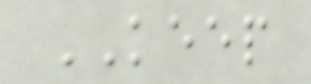KEEP
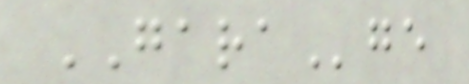GARAge
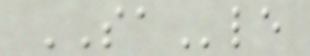SAle
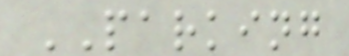PARKING
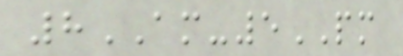8AM-5PM
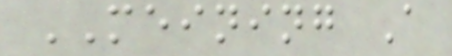MEINING A
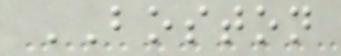BOSTON
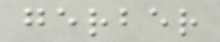gerber
